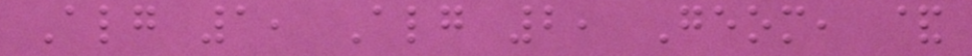Alg 1, Alg 2, Geom, &
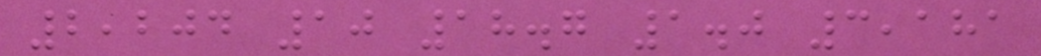2,204 10 18.7 1.0 3,181
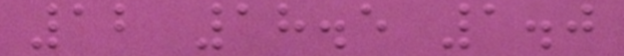12 18.5 1.0
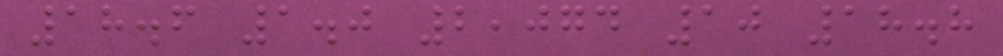18.6 1.0 2,074 10 18.8
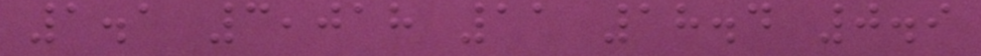1.1 3,018 11 18.4 0.9
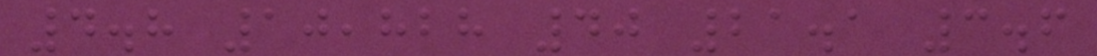4.8 10,828 40 21.1 3.6
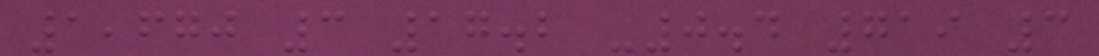1,670 3 17.2 -0.4 719 3
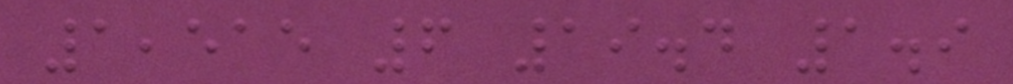1,515 6 19.4 1.9
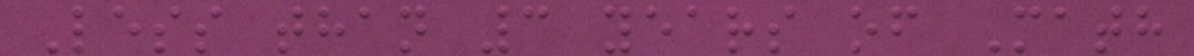Less than 3 years of Math
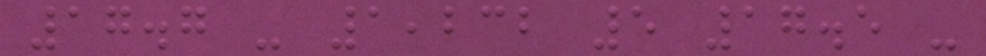17.7 - 1,232 5 17.5 -
